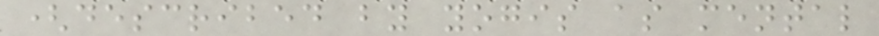(described by yogis as mental
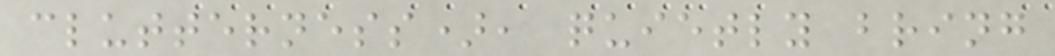clutterness), quietly bring
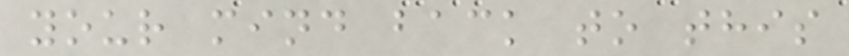your mind back to this
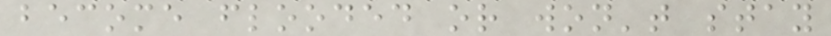become flooded or won't stay
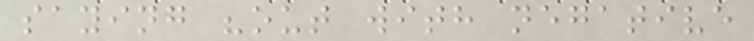saying "out with negative
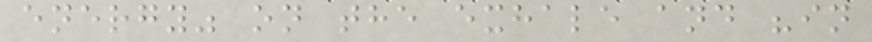energy" on the exhale and "in
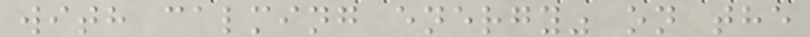with calming energy" on the
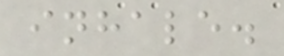inhale.
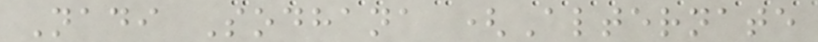Nadi Sodhana (Alternate
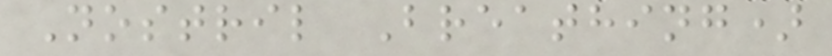Nostril Breathing)
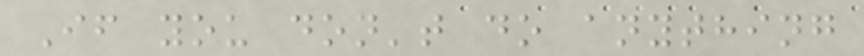If you don't do anything
